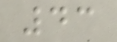43
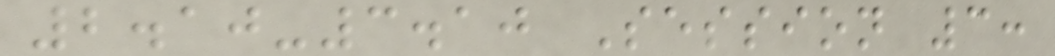2.10-3.10 Session 3:
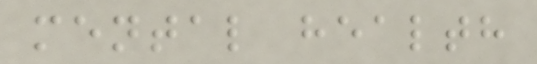mental health
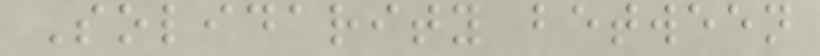Solidarity between
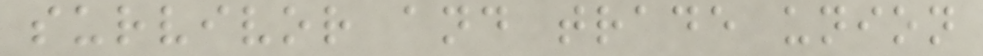survivor and trade union
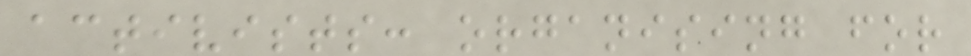activists: organising for
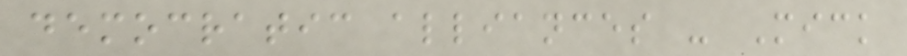democratic alliances - Mick
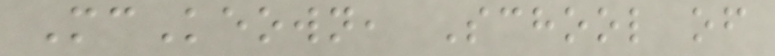McKeown, School of
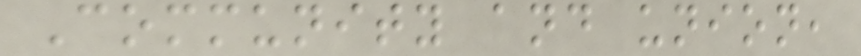Community and union,
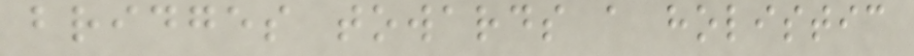bridges towards a holistic
